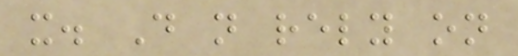it. Do not rely on
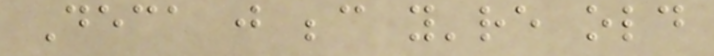Deca just because you're old
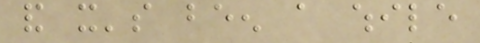and it's been a while
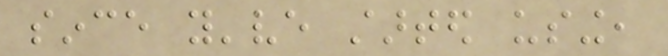since you've started using,
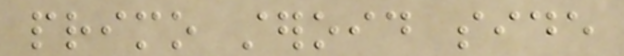primo steroid side
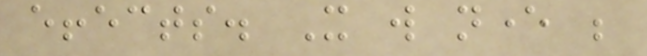effects. It will never be
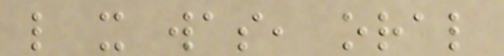like it was, oral
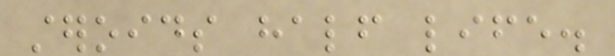steroids half life.
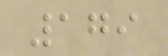179
